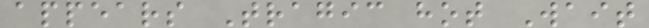appears Tragic hot Wait
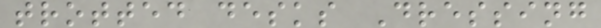trotted desks Dressing
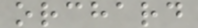orchard
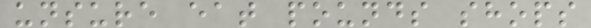unsure eat pounds shops
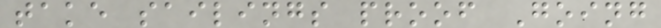take sailings proof Going
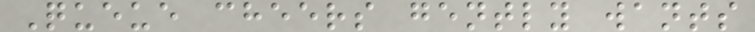Queue cheers gently wants
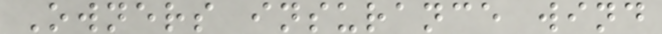Owners insurance wind
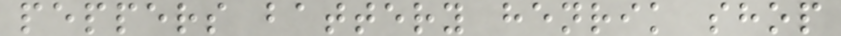peppers battery henrik shop
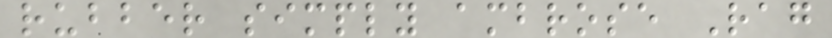rubber simply ambrose Rag
